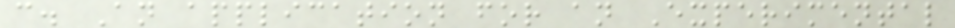c. An application for an Experimental
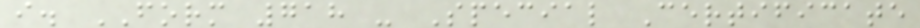i. FORM 718 - Special Certificate
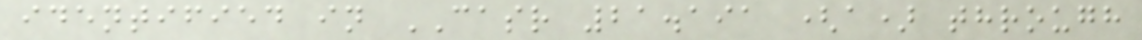identified in CASR 21.191 (a) through
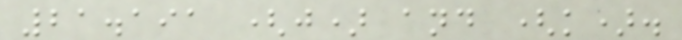21.191 (j) and (k).
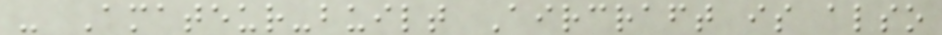- Amateur-built Aircraft is also
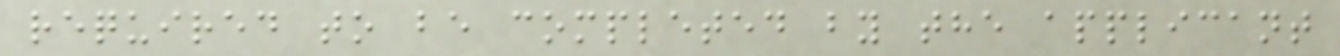required to be completed by the applicant
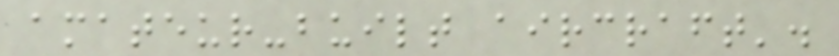amateur-built aircraft'.
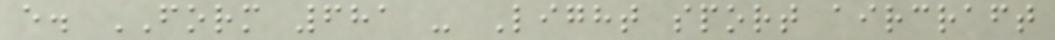e. FORM 681 - Light sport aircraft
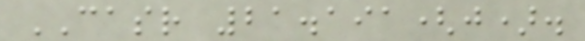CASR 21.191(j).
